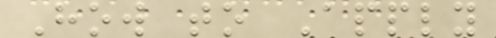How to Apply
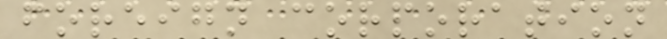foreign corporation
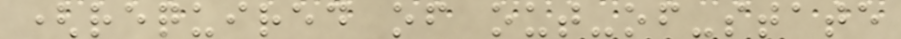(required of out-of-state
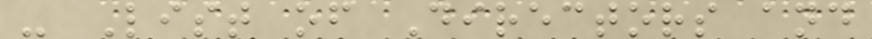- List of Directors and
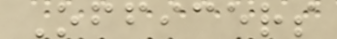Officers
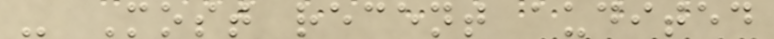- Most recent audited
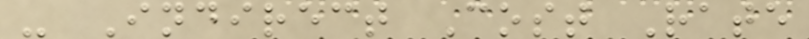- Indirect Cost Rate
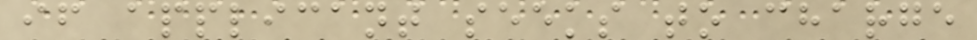if applicant seeks to charge
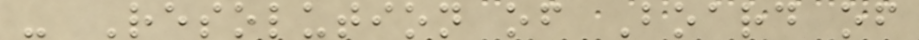- Resolution of Board of
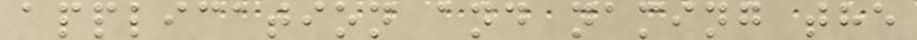application and naming the
